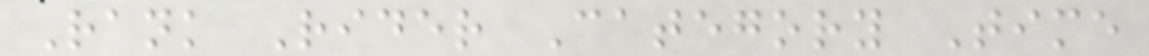Rank Rider Category Time
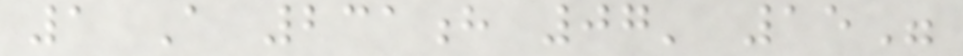1 A 231h 07' 15"
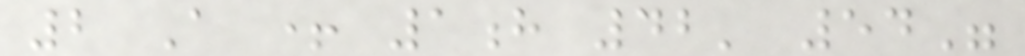2 A + 1h 42' 54"
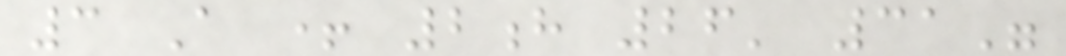3 A + 2h 26' 31"
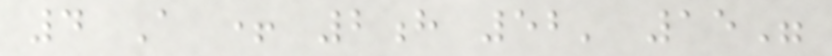4 A + 2h 52' 15"
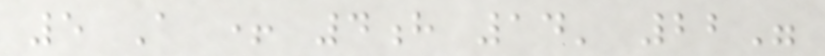5 A + 4h 14' 22"
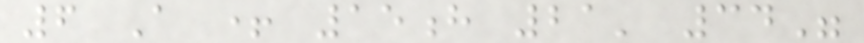6 A + 15h 21' 34"
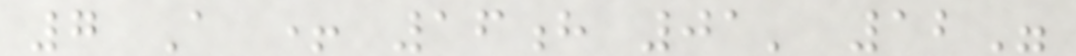7 A + 16h 01' 12"
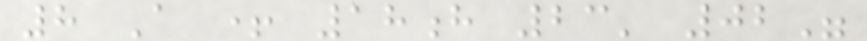8 A + 18h 23' 02"
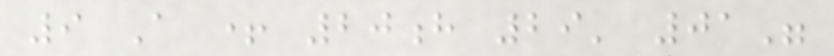9 A + 20h 29' 01"
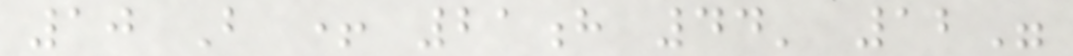10 B + 21h 44' 12"
